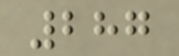287
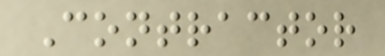Contractor
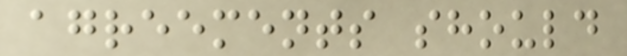agreements should
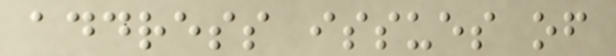address issues of
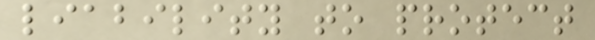liability to protect
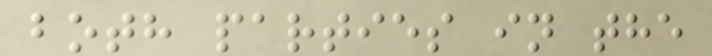both parties in the
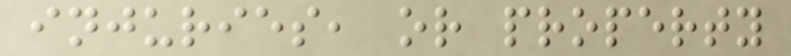injuries, or property
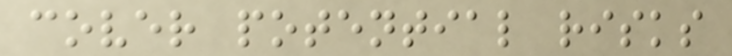cover potential risks
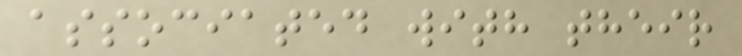associated with their
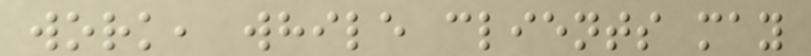work, while clients may
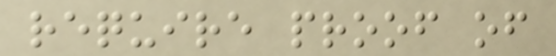require proof of
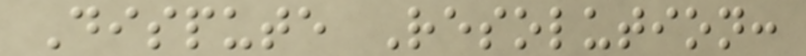Dispute Resolution:
